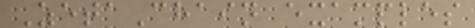ZetaChain examples
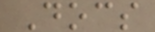Docs
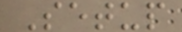Setup
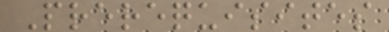Prerequisites
